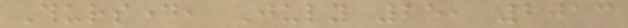Thursday, July 25, 2013
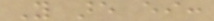You are either:
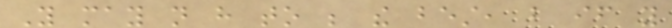You may not have to be the best, but if you
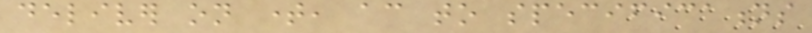deliver on time, according to specifications
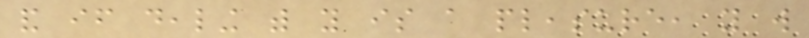and if dealing with you is a pleasure, you will
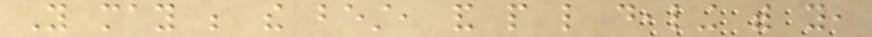You may be the best, and people like dealing with you,
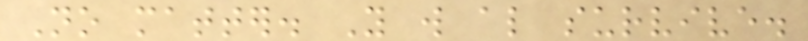No matter. You will also survive.
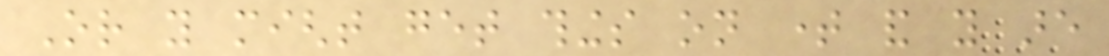Or you might get things on time and you are
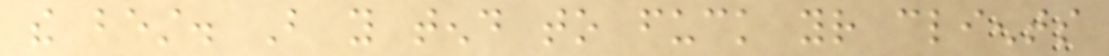the best. But you tend to fuck your clients
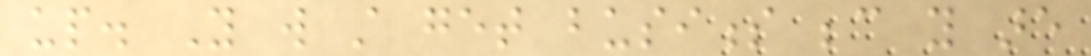up. You will still get business because you are
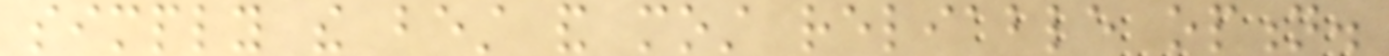simply the best and most reliable option.
